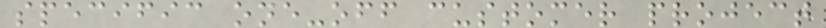specific one-off customer project
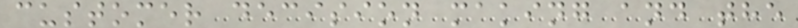customer decision making and the
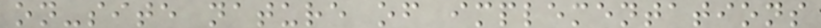on-site nature of implementations
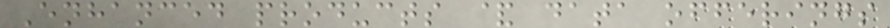Enhanced products & data offerings
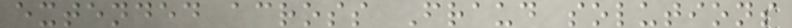extended across Fraud solutions
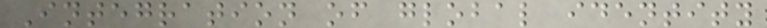Integration of global identity
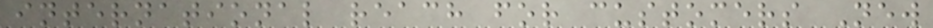international reach for customers New
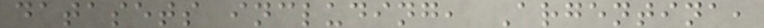datasets including, Argentina,
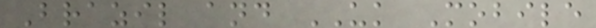Brazil and UK Mobile
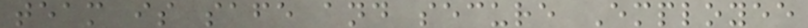team is safe and secure Employee
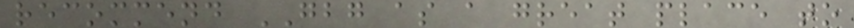recommend GBG as a great place to
